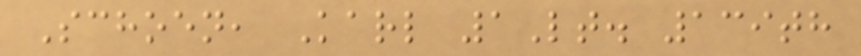Schoen, Karl 1Lt. 139th
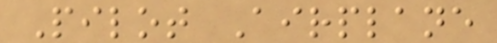Pilot Airplane
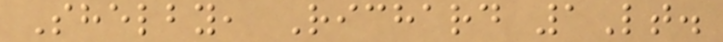Shelby, Richard 1Lt.
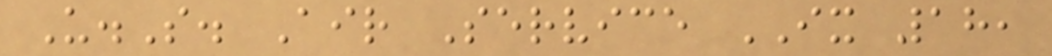U.S. Air Service IX 18,
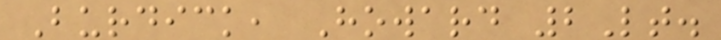Burdick, Howard 2Lt.
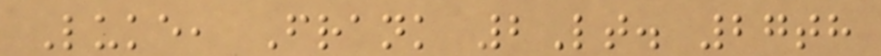Luke, Frank 2Lt. 27th
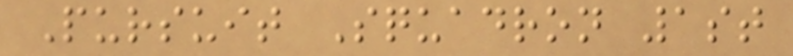Pursuit Squadron 1st
